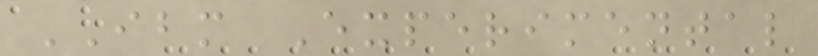IBM Experimental
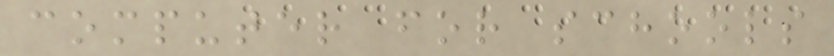computer for schools
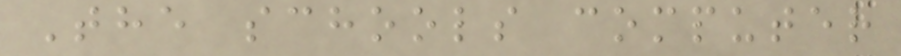The schools computer
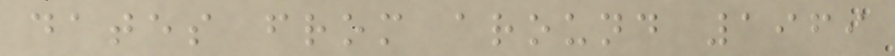dates from around 1969
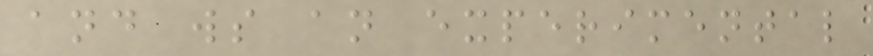and ws an experimental
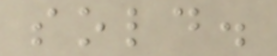sold.
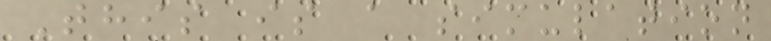This is a simulation
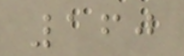160
